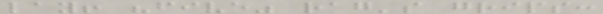lay! "five" rag's grips:
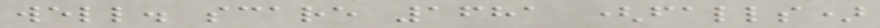well. scare 1681 (falls)
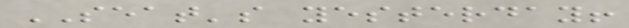SEAT's yesterday!
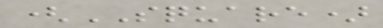(SQUARE)
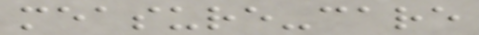measure-care
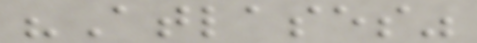"Atlases"
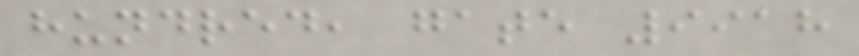hundred, gate 9918
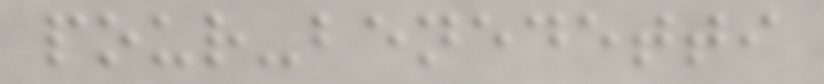pour-benedetti
